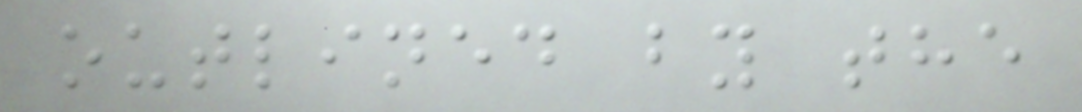outlined by the
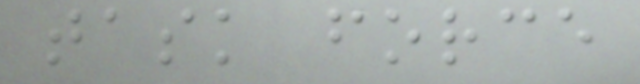task force
